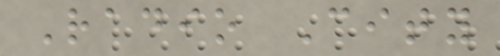Radio City
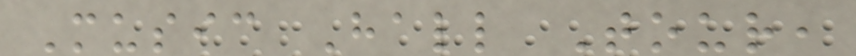Music Hall Tour,
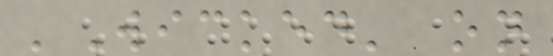'Wicked' on
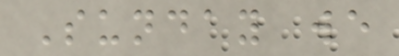Sunday we
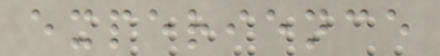experience
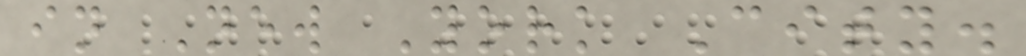in New York City.
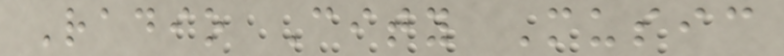Radio City Music
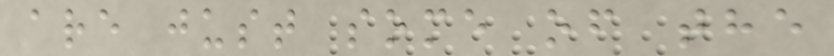are just some of the
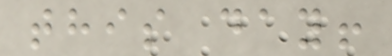this day!
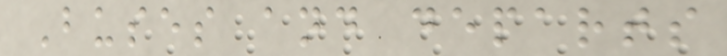Buses and departs
